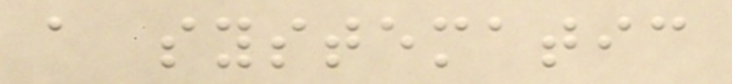a systematic
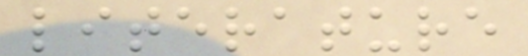literature
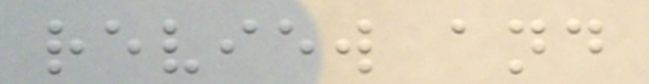review and
